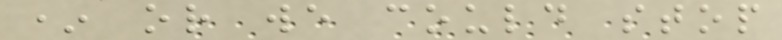* or we could stop
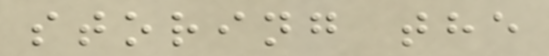storing the
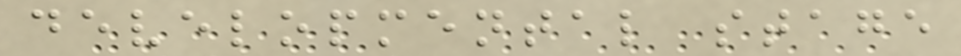developmental stage
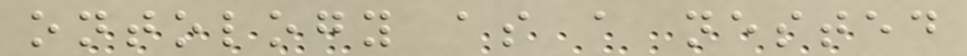ontology as a nested
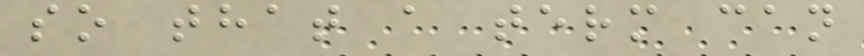so that a term can
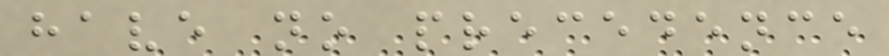have no precedence
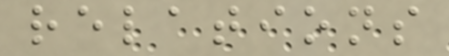relations
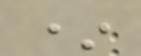*
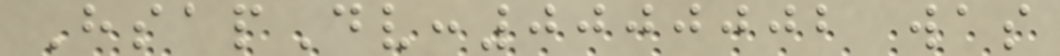HsapDv:0000002 was
